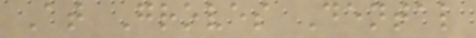At Groves Dental
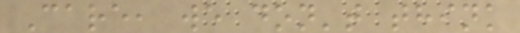Care, we don't think
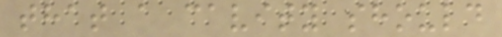that a cavity should
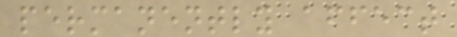permanently affect
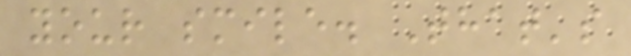your smile. That's
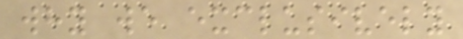why we exclusively
